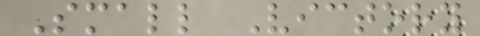Small Victory
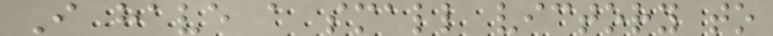I have a small victory to
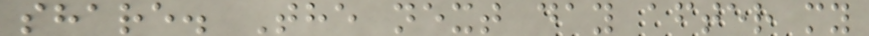share. The next day after my
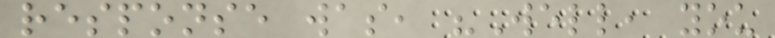response was, "Well, you
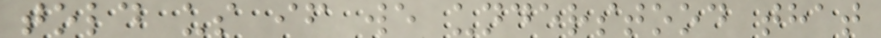told us if we understood that
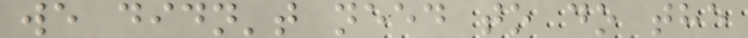we didn't need to do the
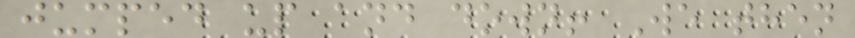jumped up and down! We then
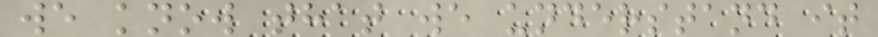we know that we understand it
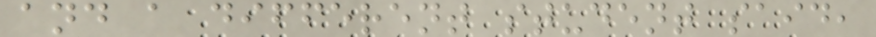and a different student said,
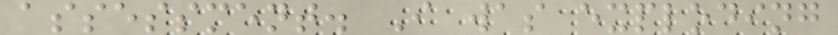assessment. I was exploding
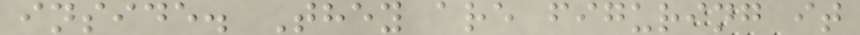inside. They are figuring it
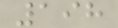198
